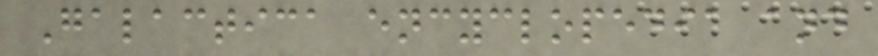Galactica encyclopedia and
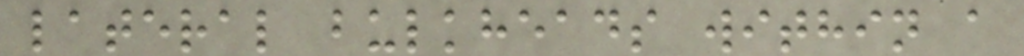lateral bulkheads within a
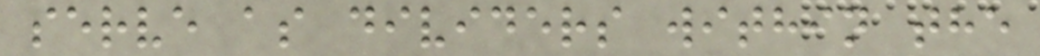serve as dividers within the
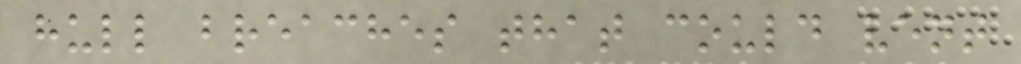hull breaches that could vent
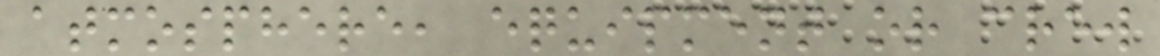atmosphere, equipment or crew
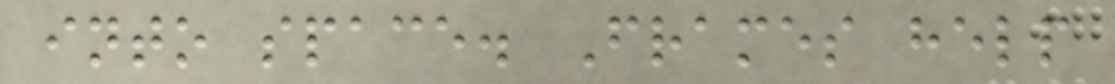into space. Frames help
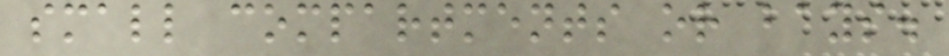small compartments or bays.
